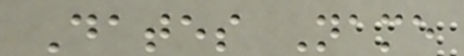Dates Name
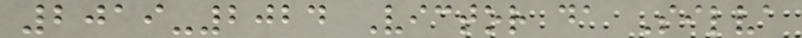2019-2024 Victor da Silva
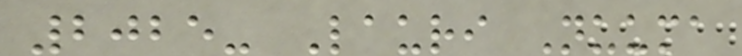2025- Lauri Nuuma
